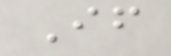If
